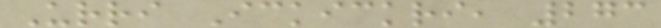Urri Ickickri, 273
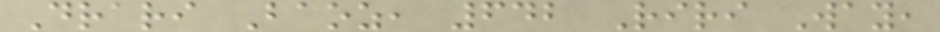Drari Baoz, 642 Riri Way,
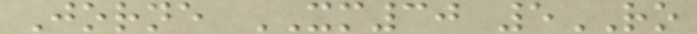Jorne XM30 5RO
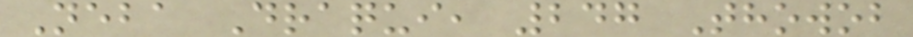Neba Draqui, 247 Thowob
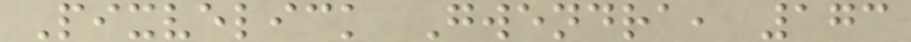Pixvelick Gwendra, 173
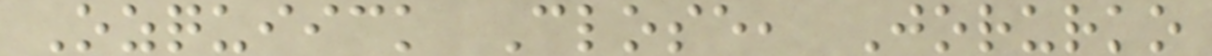Ozquiick Close, Jorurko
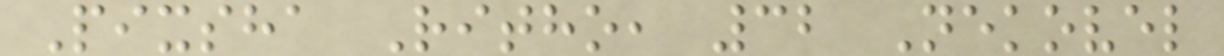Pixsha Ritho, 32 Nekovel
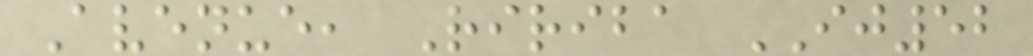Avenue, Ririba IJ52
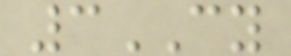3CY
